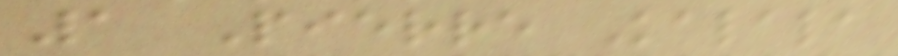1 Pierre Kalala
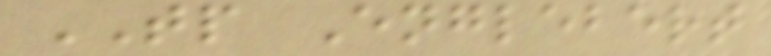TP Englebert
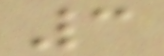3
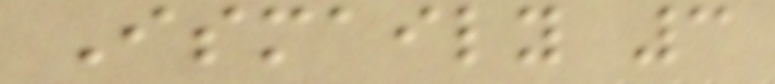Ismaily 3
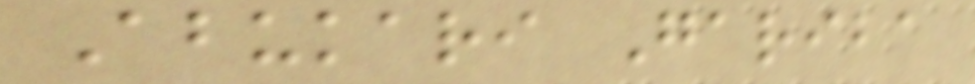Abukari Gariba
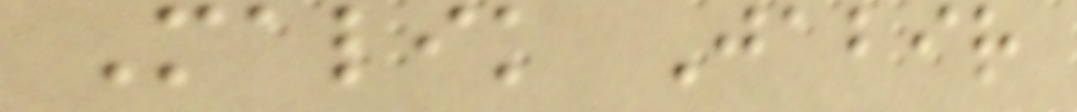Malik Jabir
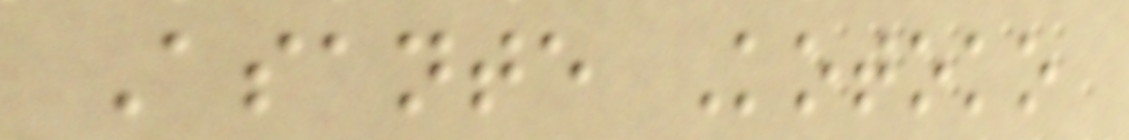Asante Kotoko
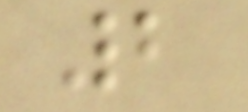2
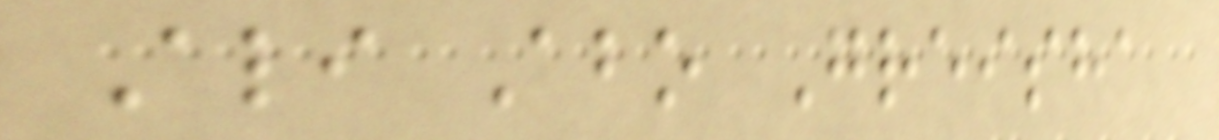Ali Abo Greisha
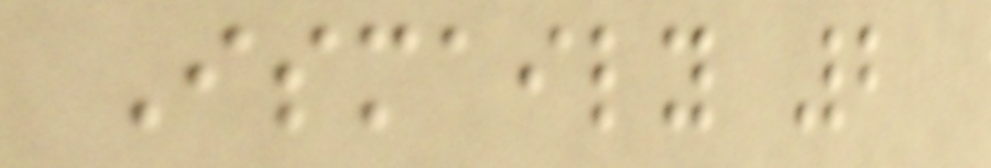Ismaily 2
